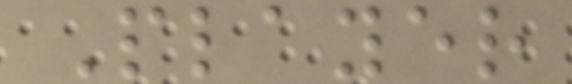Player
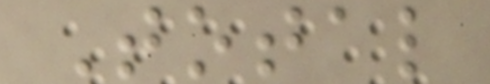Total
